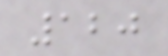120
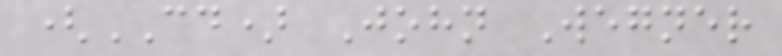(CD) John Wegner
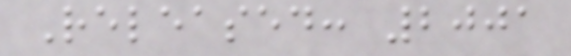Released: 2001
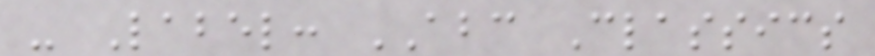- Label: ABC Classics
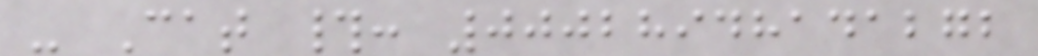- Cat #: 00028948141272
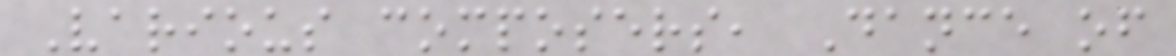Various composers, Dance of
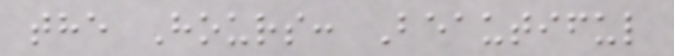the Hours: Beautiful
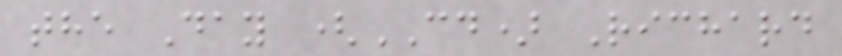the Day (CD) Richard
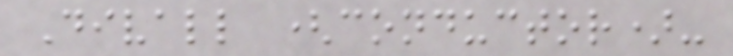Divall (conductor)-
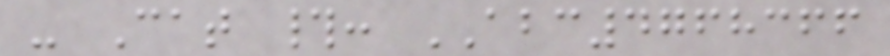- Cat #: ABC4768366
